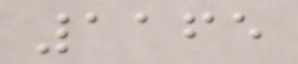1165
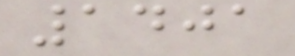1401
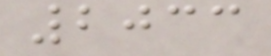2033
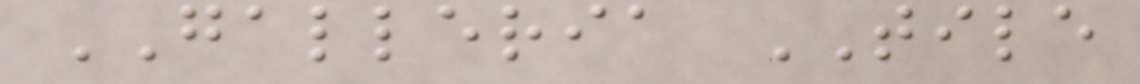GALLERIA TILE
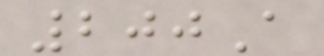200A
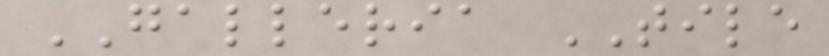GALLERIA TILE
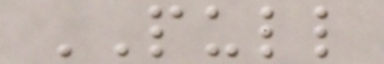PULL
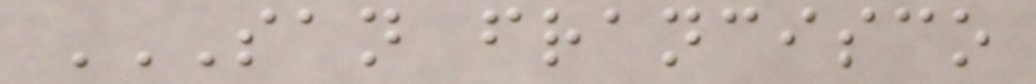SAN FRANCISCO
